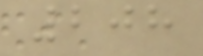208
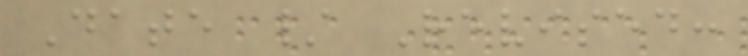Date / Revised:
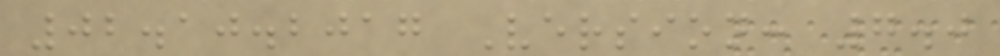02.10.2017 Version: 7.0
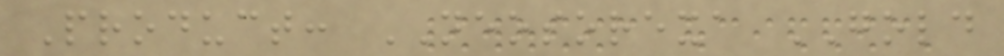Product: NEOSOREXA GOLD
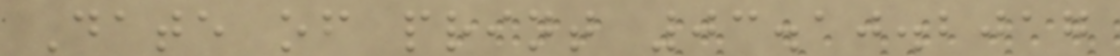Date of print 03.10.2017
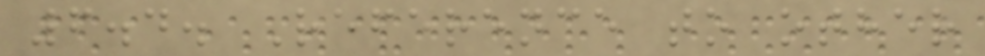6.4. Reference to other
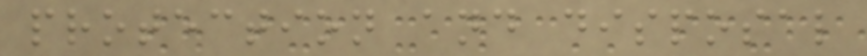protection and disposal
